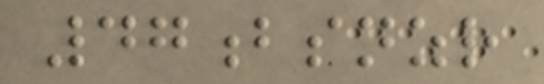47bsnzr
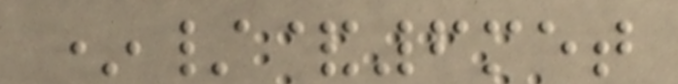*/&6met
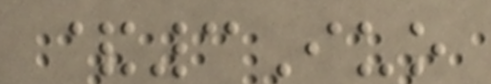&3Iuo
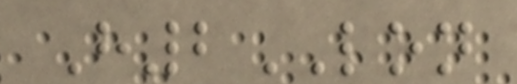H2LON
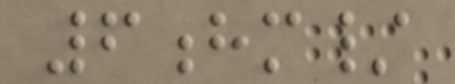6hm/
